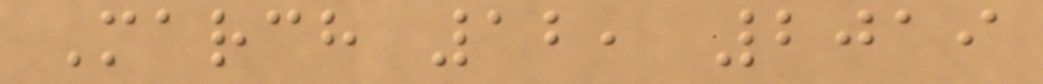March 12, 2019
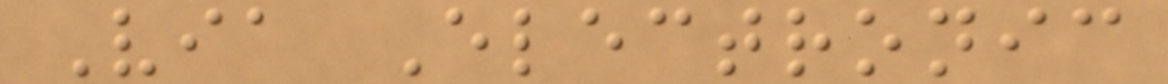Via Electronic
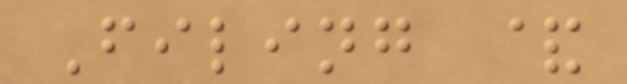Filing &
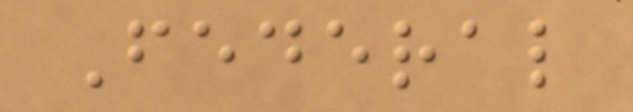Federal
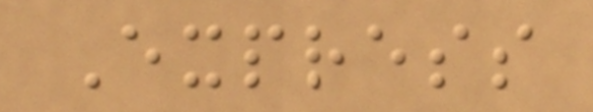Express
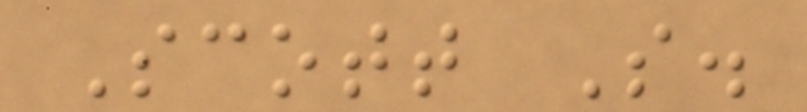Scott S.
